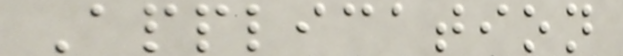Application
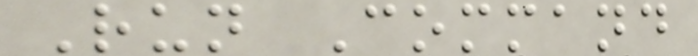Run Command
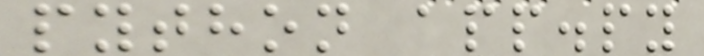python app.py
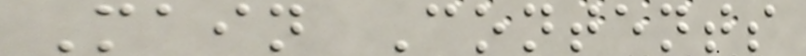Main Contents
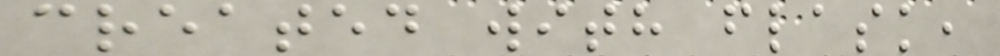created with flask,
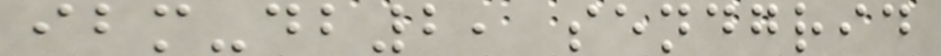ibm-db2, sendgrid
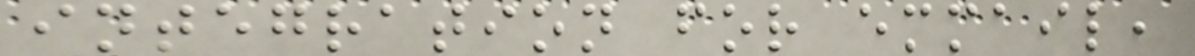integration for emmail,
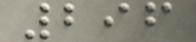296
